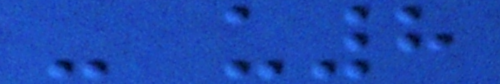- u8
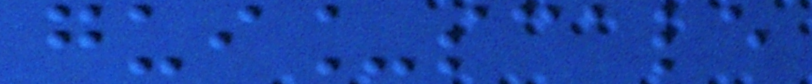gui_scale
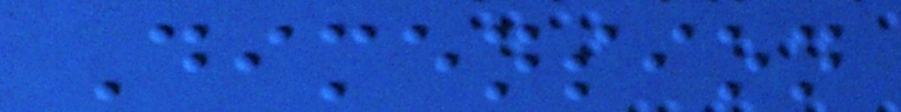Dimension
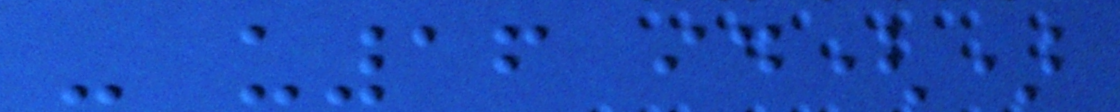- u16 id()
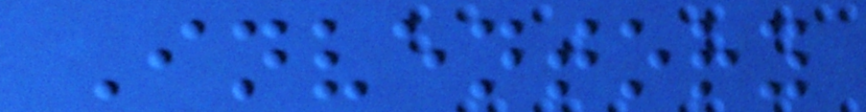Inventory
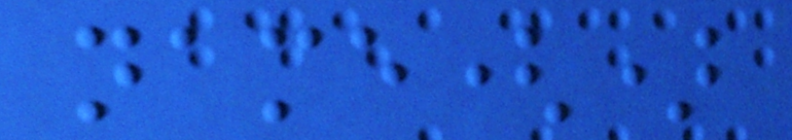name()
